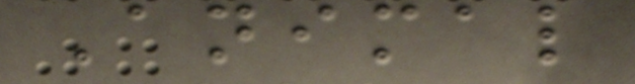Animal
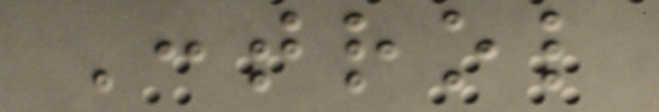Control
